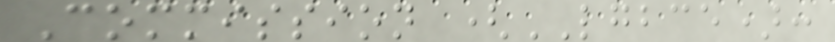Commission (LGBCE):
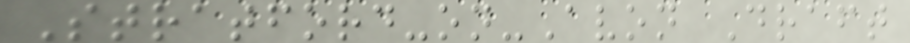Stratford-on-Avon Draft
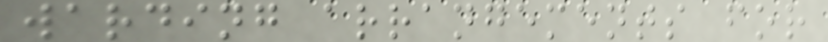warding arrangements for
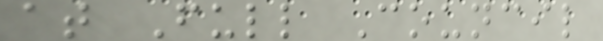at Full Council
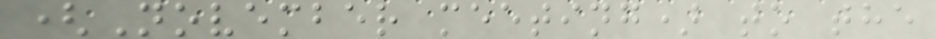(November meeting) to the
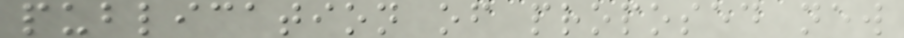publication of proposed new
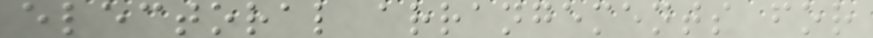electoral arrangements for
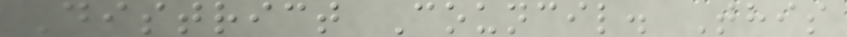District Council. This
